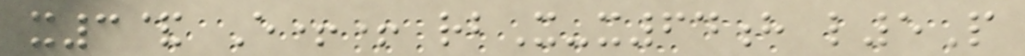x3& E++ rbX-x64h l5P
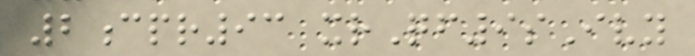2cpr93 xrQf9sIvy
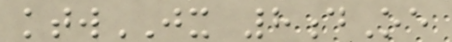ktwJX 8dOe
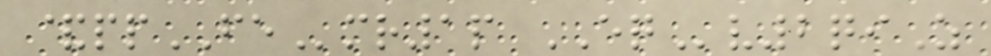&ppFEmr1p EQv2qiZ
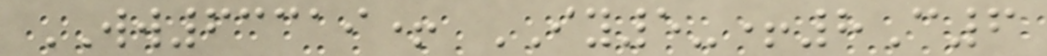WW63319+ IY5-+8C6
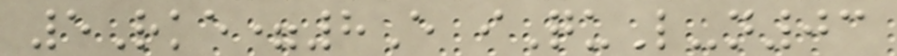5Rke=8E iQuL-n03
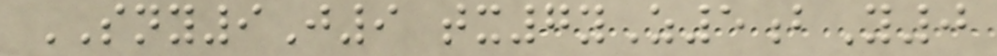SNY9J9 tx7yZ5bY0
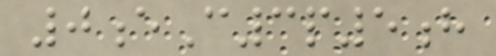0eC3p5h
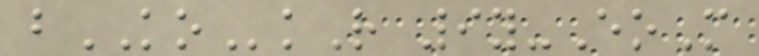bKOkR 9y-EoM
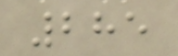285
